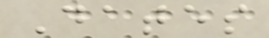Dates
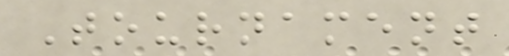Tournament
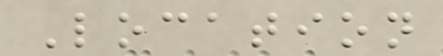Location
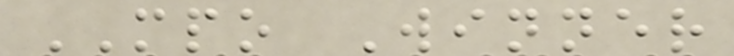MPO Winner
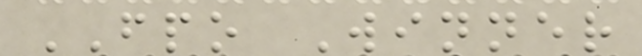FPO Winner
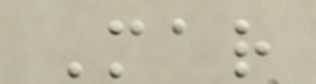Mar
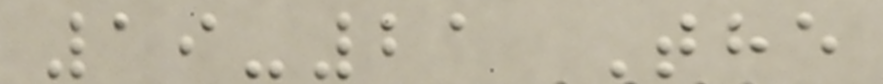19-21 The
